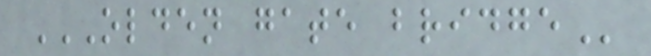OLDEN GATE BRIDGE
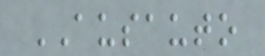AUSAUTO
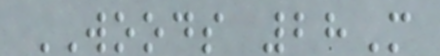WOODS 28M
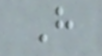H
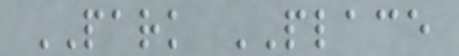PARK PLACE
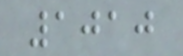1010
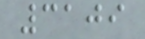3109
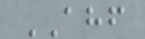AHF
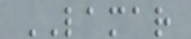LAMAR
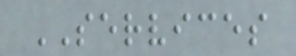SERVICES
